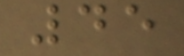45
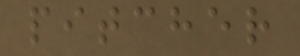pitcher
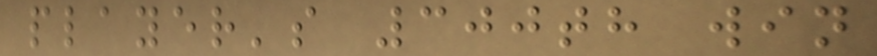player's 300th win
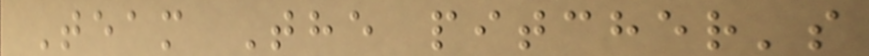Team The pitcher's
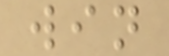win
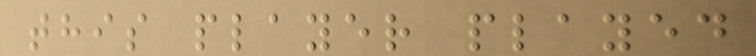this player played
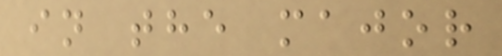in the major
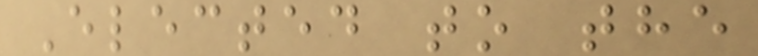Elected to the
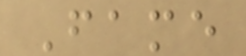Fame
